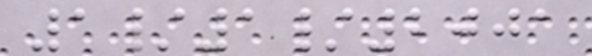1/1/2001
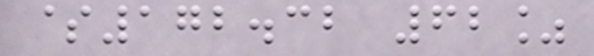$172.32 62%
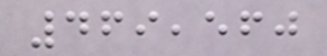469,560
